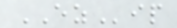EZip
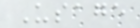Usage
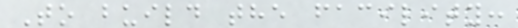To build the facility:
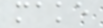make
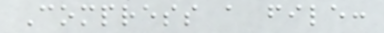Compress a file:
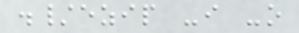./ezip -i -o
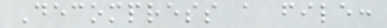Decompress a file:
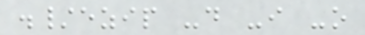./ezip -d -i -o
